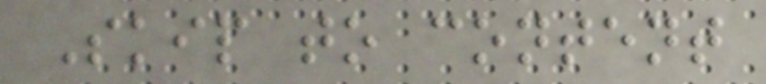Skip to content
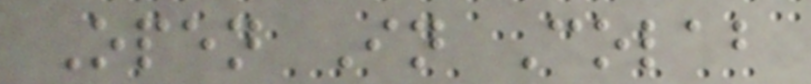Open In Colab
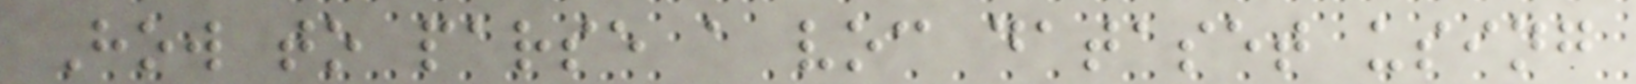How to parse a voc dataset using
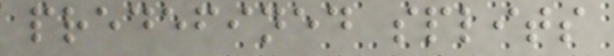predefined splits
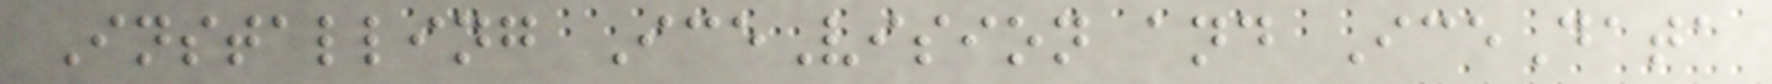Installing IceVision and IceData
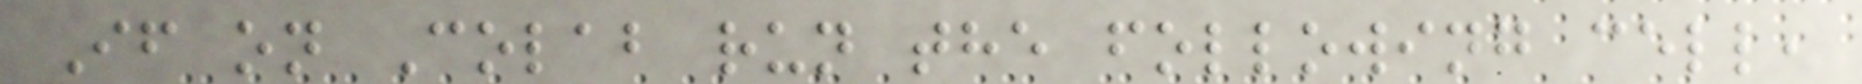If on Colab run the following cell,
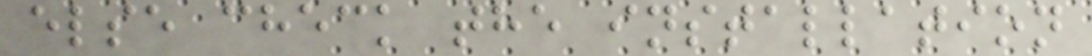else check the installation
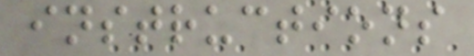instructions
